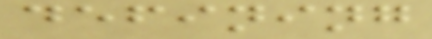defining
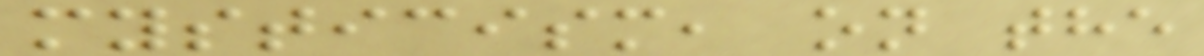mysticism, on the
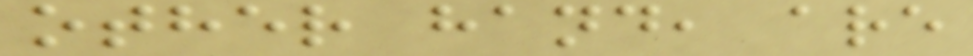other hand, are
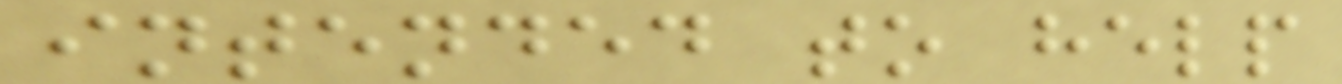intended to help
